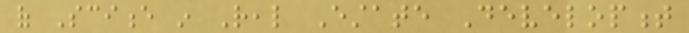of Science in Real Estate Development
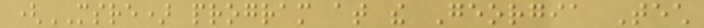(MSRE) program at the Georgia Tech
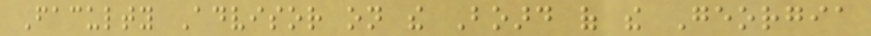Faculty Advisor on the Board of the Georgia
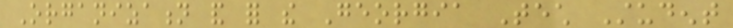Organization and for the Georgia Tech Student
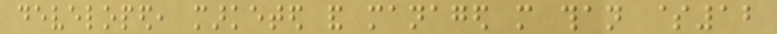developed, marketed and managed more than $12
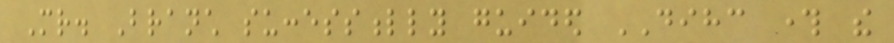Mr. Branch successfully guided DIHC through the
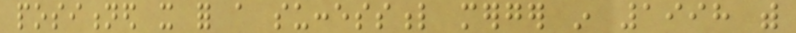positioned it for a successful merger in 1998 with
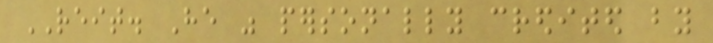REIT. He was personally credited by
